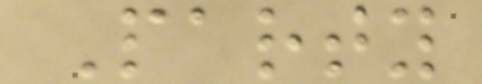Party
